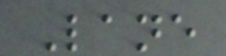Lane
